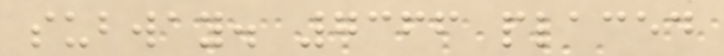subway. 7366 placed
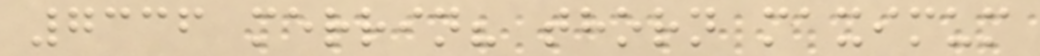7336 merrin? thorn maximum
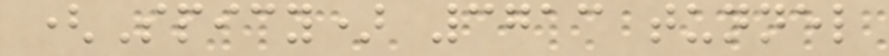(Spicy) 3713 tunnel
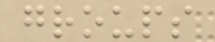groups
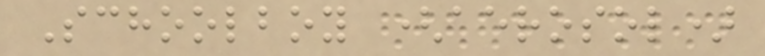Schoolboy (aerosol)
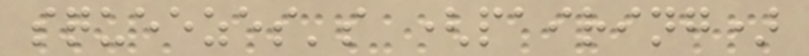squeezes's (pairing)
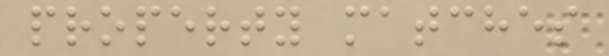property matches
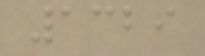1329
